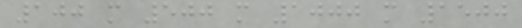100 m 500 m 1000 m 1500
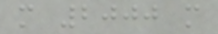m 2000 m
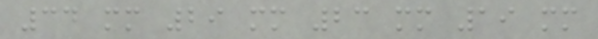34 mm 29 mm 23 mm 19 mm
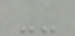--
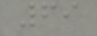69
